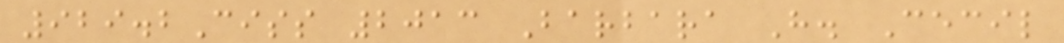929.2Ciss 2013 Barbara H. Cecil
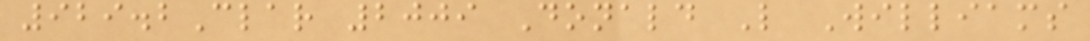929.2Clar 2009 Donald L Williams
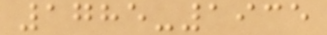1785-1935
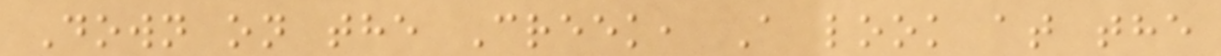Down on the Creek, A look at the
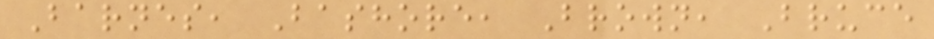Barnes, Bashore, Brown, Bruce
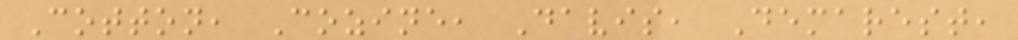Cotton, Cozine, Davis, Demarest,
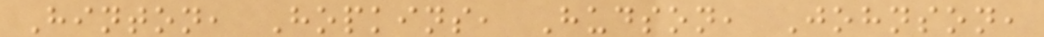Hinton, Hopkins, Hudson, Johnson,
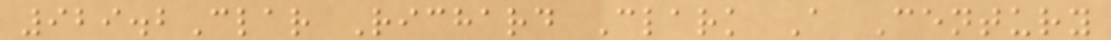929.2Clar Richard Clark A Century
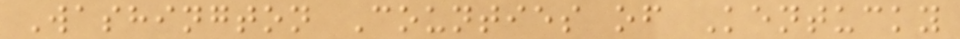Washington Counties of Kentucky
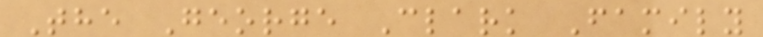The George Clark Family
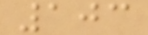103
